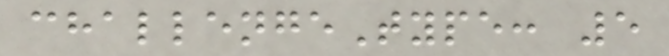challengeType: 5
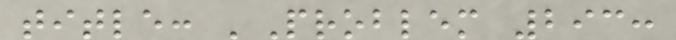title: 'Problem 293:
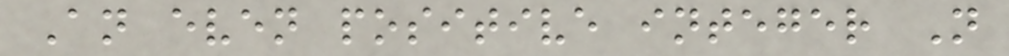An even positive integer N
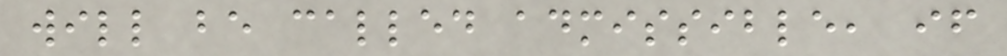will be called admissible, if
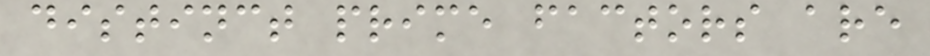distinct prime factors are
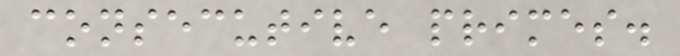consecutive primes.
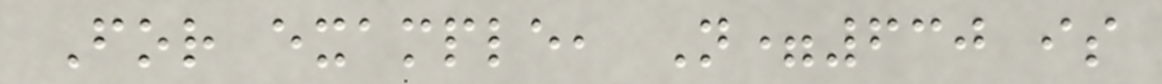For example, N=630 is
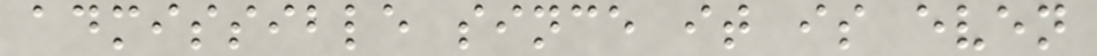admissible since it is even
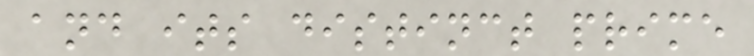and its distinct prime
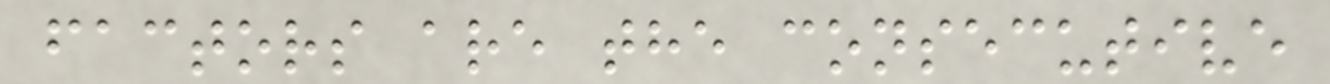factors are the consecutive
